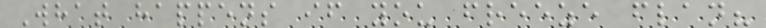What happens if you freeze flan?
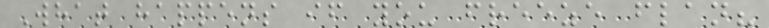What happens if you freeze flan?
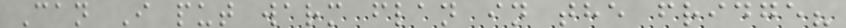Can I put warm flan in the fridge?
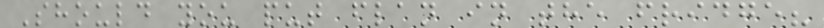Should you put flan in the fridge?
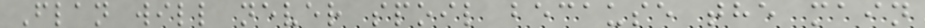Flan will never spoil because the main
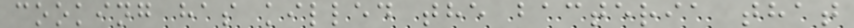cooking has killed the bacteria that
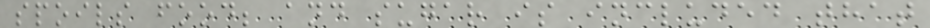spoils food; and sugar is included that
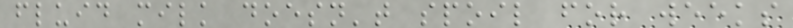fluid milk doesn't spoil for weeks
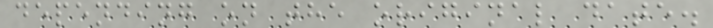depending on the original date.
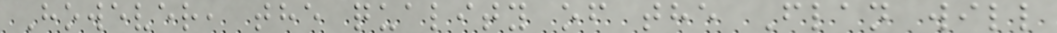However, the quality of the Flan will
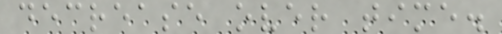decrease over time.
